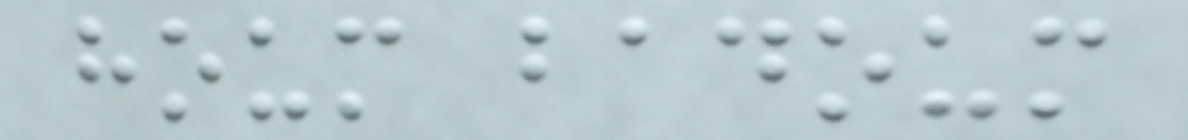houm badoum
